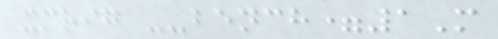xmrig --bench=1M
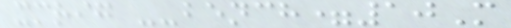xmrig --bench=10M
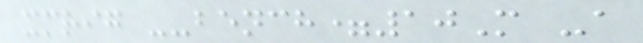xmrig --bench=10M -a
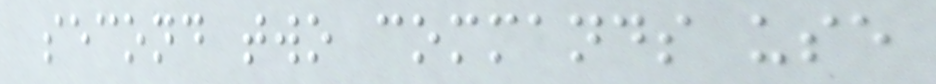second two commands use
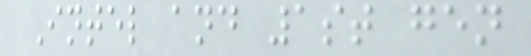Intel and 1st gen
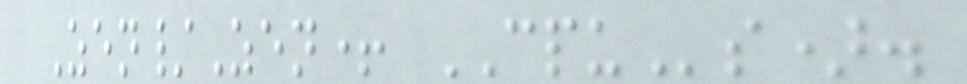Zen/Zen+ CPUs).
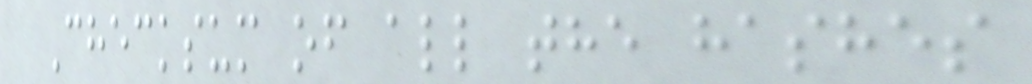Checksum of all the hashes
